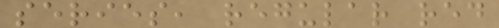series, regular red
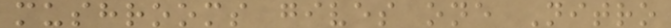mushrooms gives one Nitro
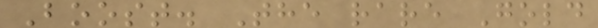Boost. The rare Gold
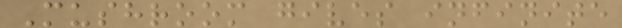Mushroom gives infinite
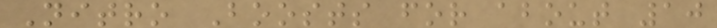Nitro Boosts for about 10
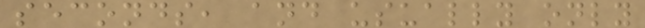seconds, and usually only
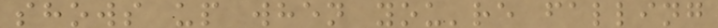shows up when you're falling
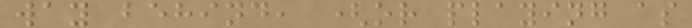way behind, (or playing as
